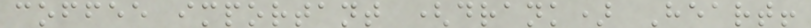coffee important (drank) Heart!
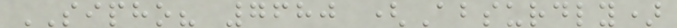SIPHO? 7680 (Absurdly)
